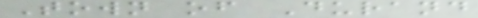Town of Durand
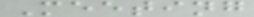Meeting
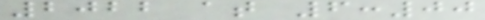2022 at 6:00
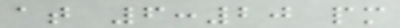at 6:20 pm
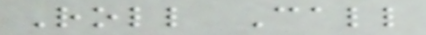Roll Call
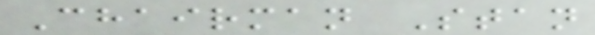Chairman Stan
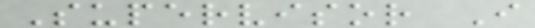Supervisor I
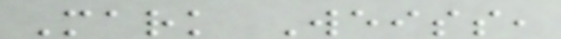Mark Weiss,
